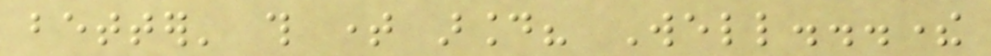better' this time around? Well...there
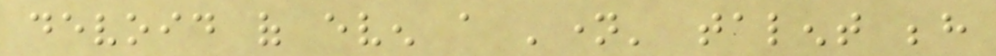devoid of even a 'name' talent behind
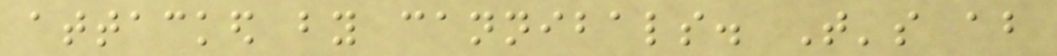attacked by cannibals. That's about
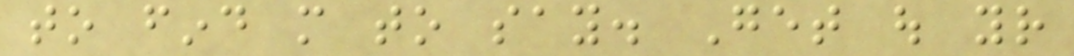to find more to say. Get out your
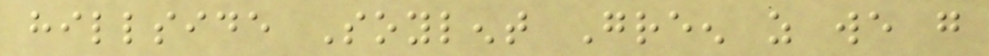hillside Soylent Green as we go
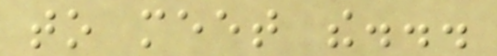to meet the...
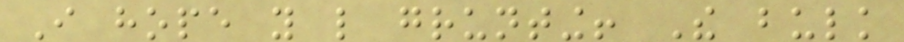I hope you like grunting! The bulk
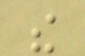the
